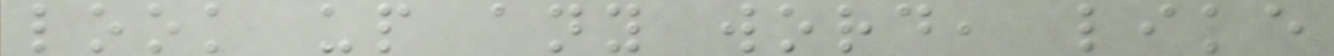look up any word, like
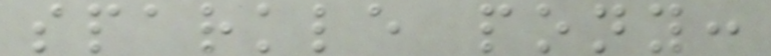sparkle pony:
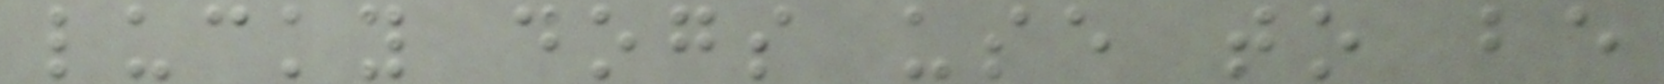lucky dogs use to be
